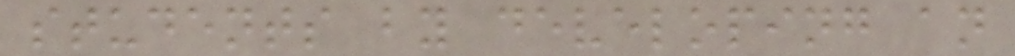students by developing an
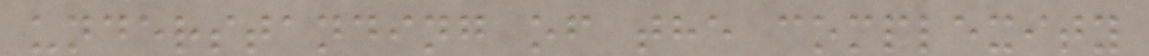understanding of the complexity
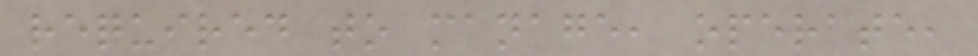required to manage, operate,
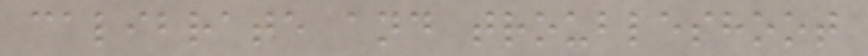calibrate and troubleshoot
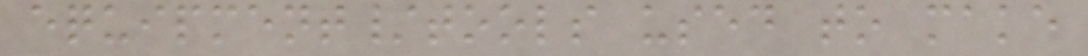equipment/tools used to make
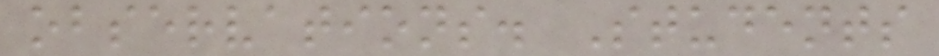observations. Students
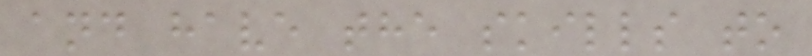and have the skills to
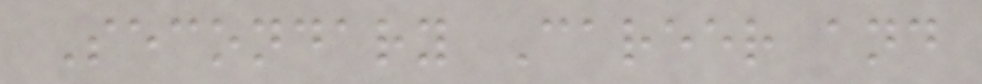Secondary Career and
